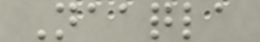Naaqla
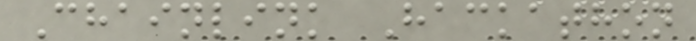Chainlink Hackathon
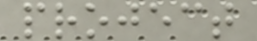project
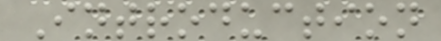Introduction
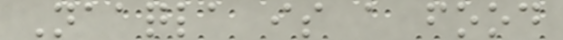Naaqla is a food
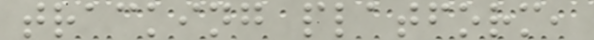tracking platform,
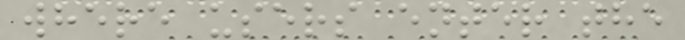where users enter the
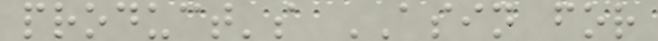product's ASIN for
